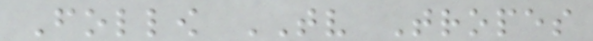Follow TV Tropes
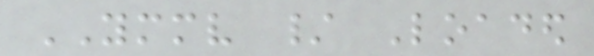YMMV / Loaded
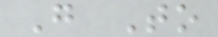Go To
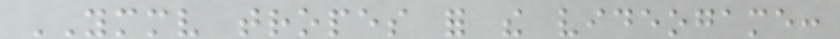YMMV tropes for the videogame:
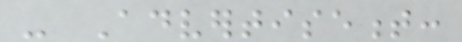- Advertisement:
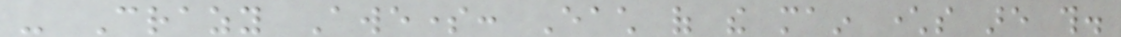- Crazy Awesome: Each of the main characters are this.
